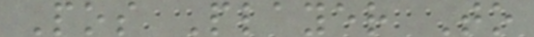Pos Player To
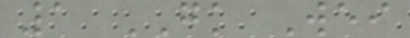1 GK Wei
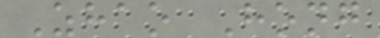Zhao Hong
